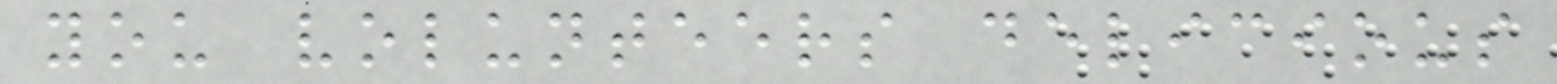you volunteers delicious
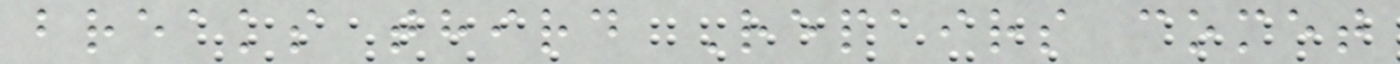breaks third Repairs comet
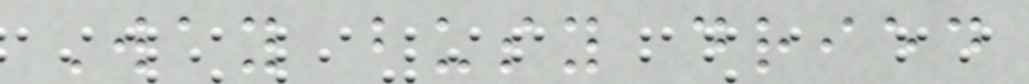Way busy dried
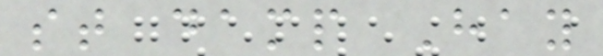st damp Hay
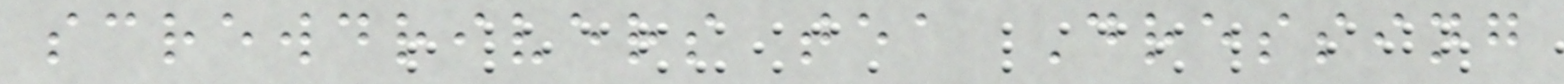screwdrivers tea Dressing
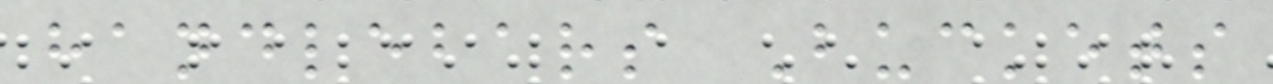handlebars Buckets
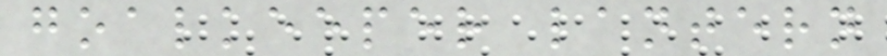goalkeeper lantern
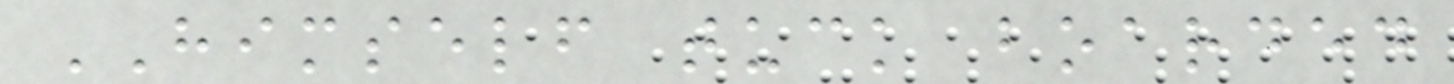HIMSELF tuck boarded
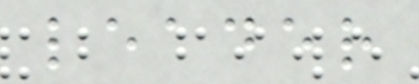leader
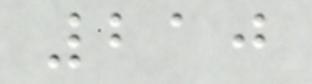210
